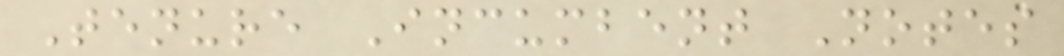Tenure Incumbent Notes
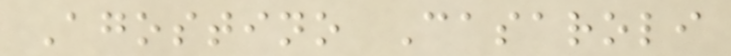Agostino Casaroli
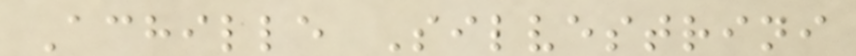Achille Silvestrini
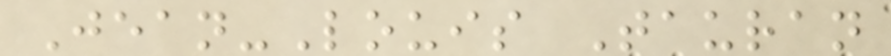Jean-Louis Tauran
